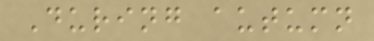During autumn
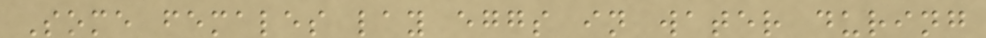Some females lay eggs in water during
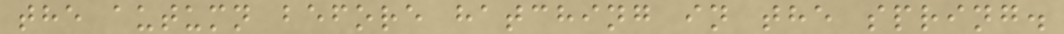the autumn before hatching in the spring.
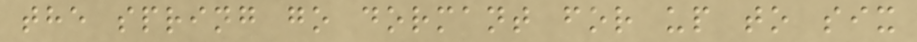the spring go dormant for up to six
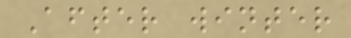After winter
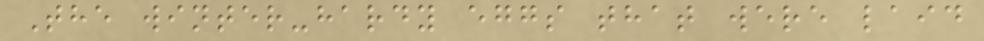The winter-hardy eggs that were laid
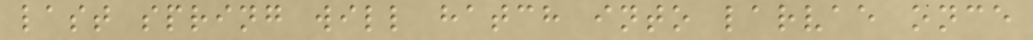last spring will hatch into larvae once
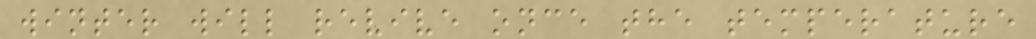winter will revive once the temperature
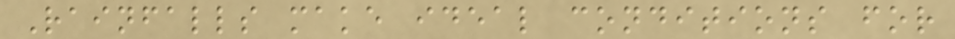Rainfalls make ideal conditions for
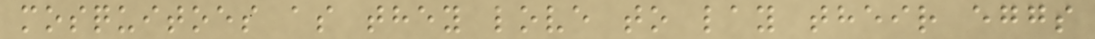mosquitoes as they love to lay their eggs
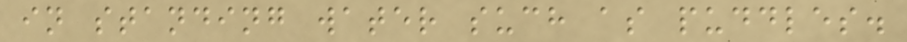in standing water such as puddles.
